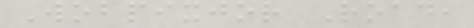Wobpixjor Road,
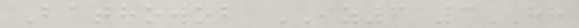Bathowob IZ6 3HH
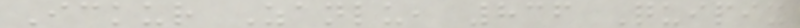Ickur Zanlu, 836 Quipix
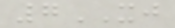7XJ
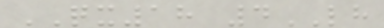QX18 4LH
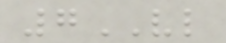7VL
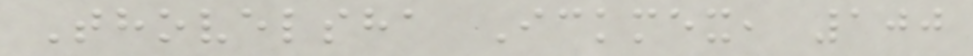Thovelsha Ickmex, 100
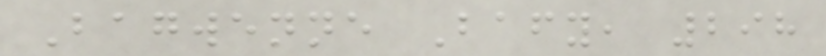Bagwenne Bafy, 298
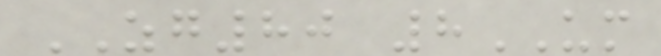ZG80 8UM
